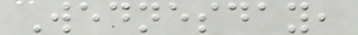Wednesday,
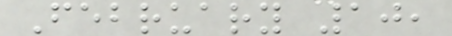February 10,
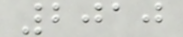2010
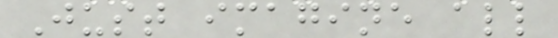Just imagine all
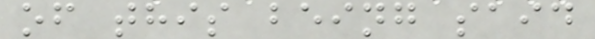of this being said
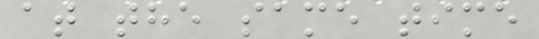at the same time
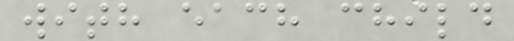with each child
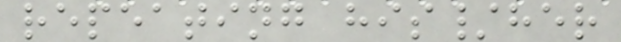repeating his/her
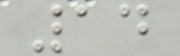14
